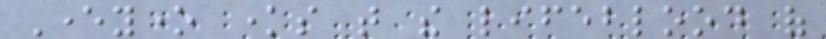Everyone knows that the lifeblood of
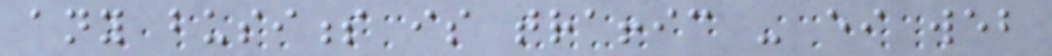any business is traffic - either web
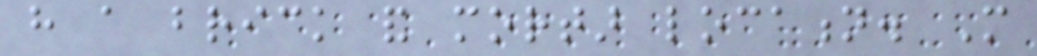have a brick and mortar location. More
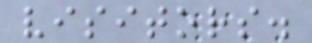visitors.
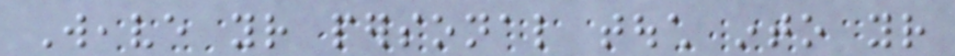Weave your personal touch into your
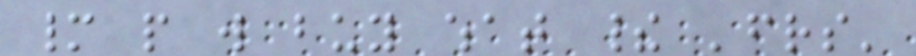many people will buy what their 'friends'
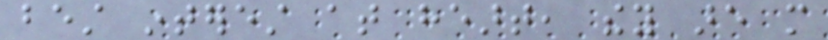best interest at heart, they are more
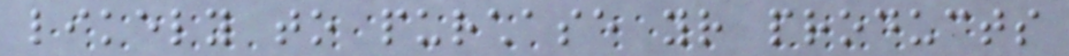likely to purchase your products
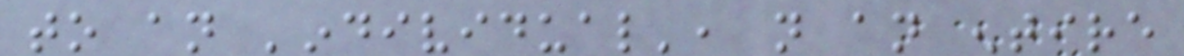to an 'individual', not an entire
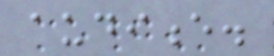audience.
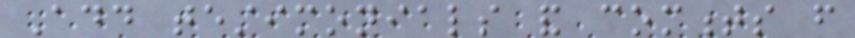Add testimonials and comments from
